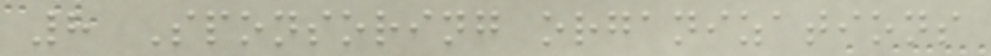8 Sponsoring organizations
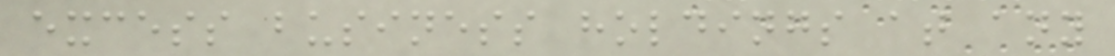excess business holdings at any
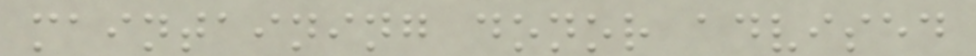maintaining donor advised
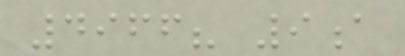4966? 9a
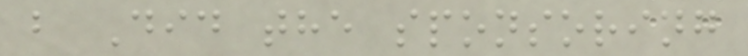b Did the sponsoring
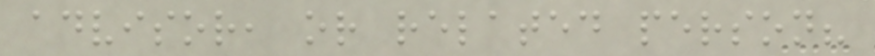advisor, or related person?
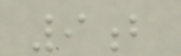9b
